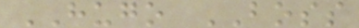HUGO BOSS
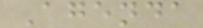Agenda
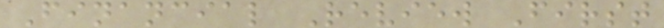Financial Review First
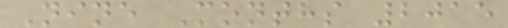Nine Months 2015
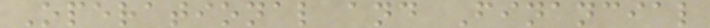Operational and Financial
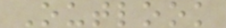Outlook
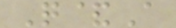Q&A
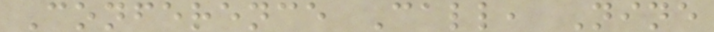Conference Call, Nine
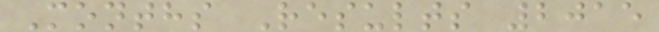Months Results 2015
